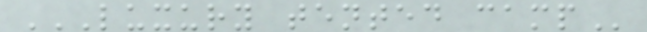LUXURY TENTED CAMP
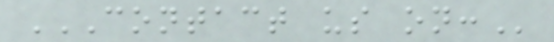CONTACT US ON:
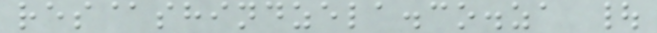res@shindzela.co.za |
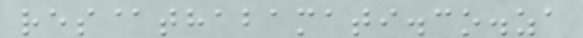res@thabamati.co.za
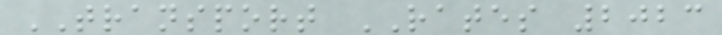TRANSPORT RATES 2023
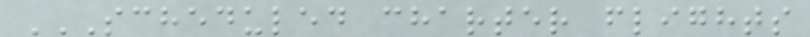SCHEDULED CHARTER FLIGHTS
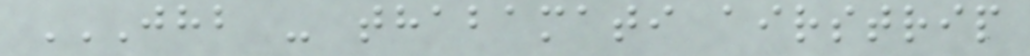JHB - THABAMATI AIRSTRIP
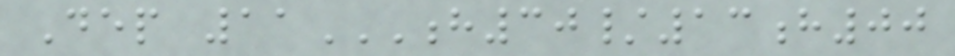Dep 11H30/13H00
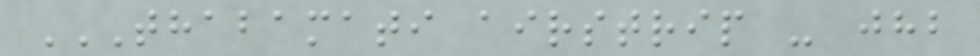THABAMATI AIRSTRIP - JHB
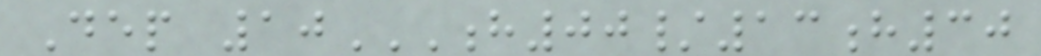Dep 10H00/13H30
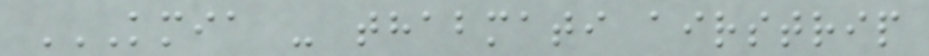KMIA - THABMATI AIRSTRIP
